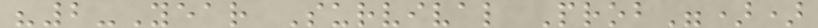"2-Year Survival Prob"))
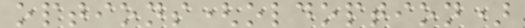options(oldoption)
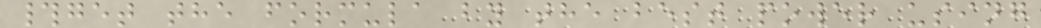#get the formula by the best power using
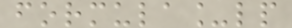formula_lp
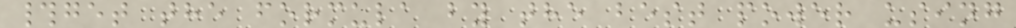#get the formula by the best power using
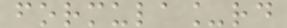formula_rd
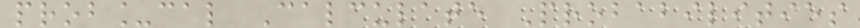prob_cal Calculate Probabilities
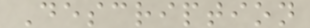Description
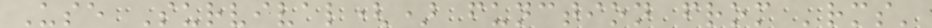Use Survival() function from 'rms'
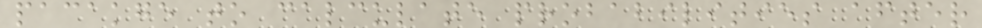pacakge to calculate probabilities after
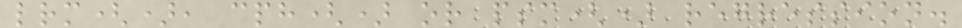lrm(), cph() or psm() regression.
